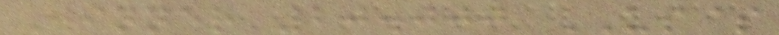Winner 20.000 US$
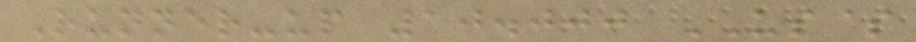Runner-up 10.000 US$
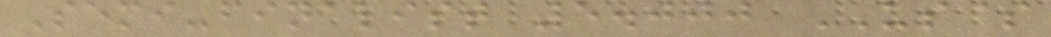Semi-finalist 5.000 US$
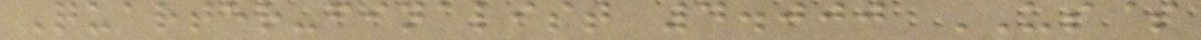Quarter-finalist 4.000 US$
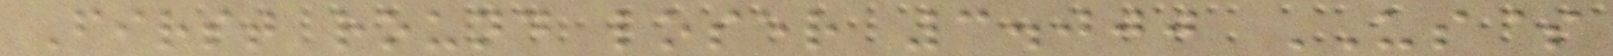First round loser 3.000 US$
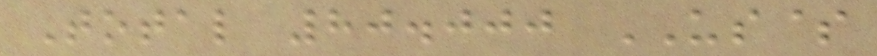Total 80.000 US$
